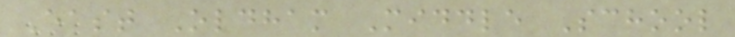East Oldham Middle School
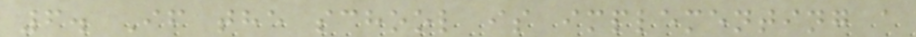6. If the school is implementing a
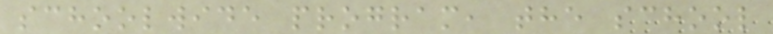schoolwide program, the school
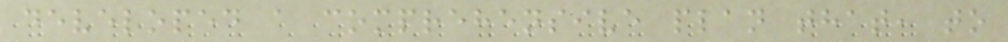developed a comprehensive plan that, to
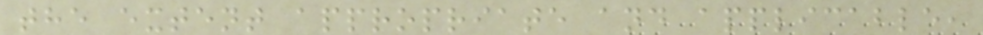the extent appropriate and applicable,
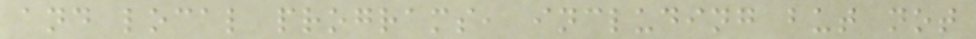and local programs, including but not
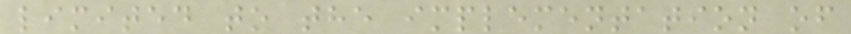limited to the implementation of
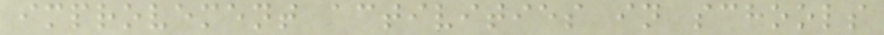improvement activities in schools
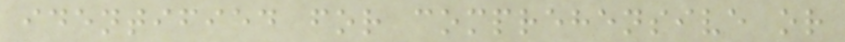identified for comprehensive or
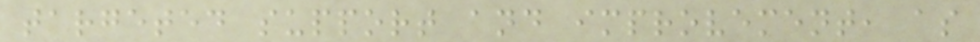targeted support and improvement, as
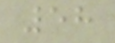58
